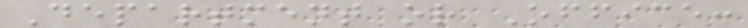Department or Office:
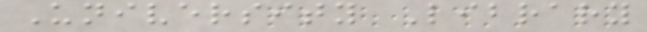University Library
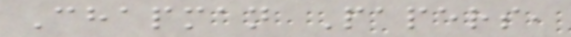Chapman Papers,
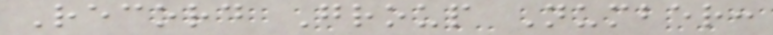Record Group Number:
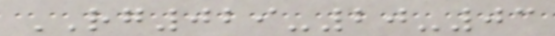RG029-20-03
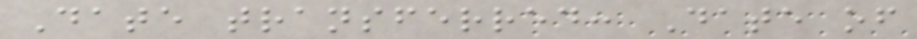Date transferred: Date of
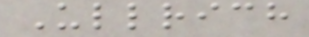Ullrich
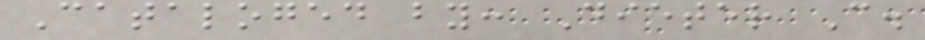Cataloged by: Dieter C.
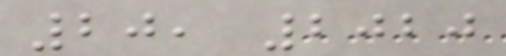20, 2020
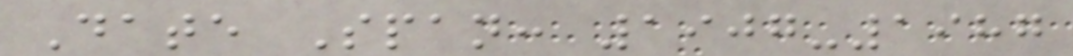Date Span: 1907-1987
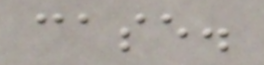case.
